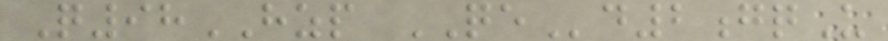Q98HZP QEd2gqU
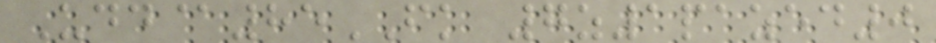Udd@85FK 7z1pazed0
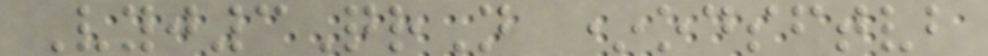Vyj3QrN *odsftvb
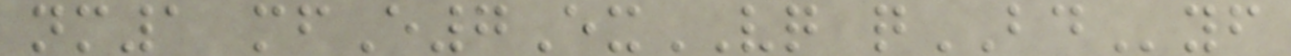nm1 mfE7ExVQ qBDyf
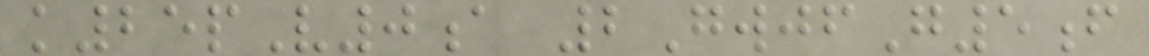k25pV0a 2GwjfG5f
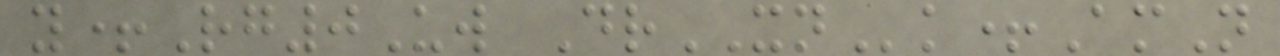y+Rg0Uw DrXNk+AmN
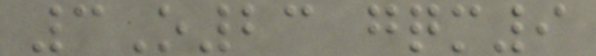3O23 gqm9
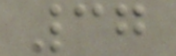37
